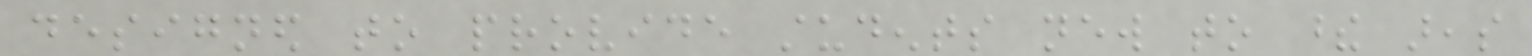designed to provide students new to these areas
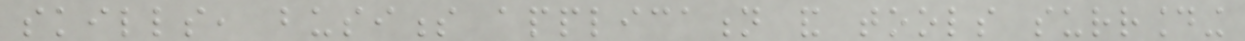skills, business application and tools surrounding
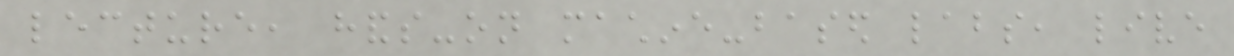lecture, hands-on machine-based labs, live
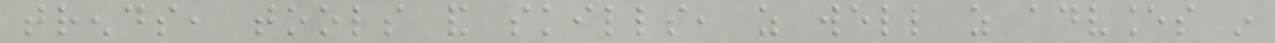trends, tools and skills, as well as advances in
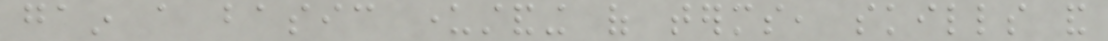gain a basic understanding of terms, skills and
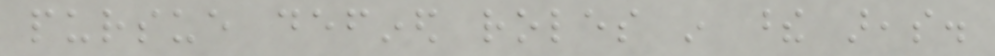pursue defined roles in these areas.
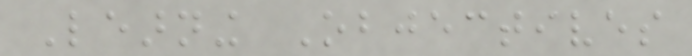Learning Objectives
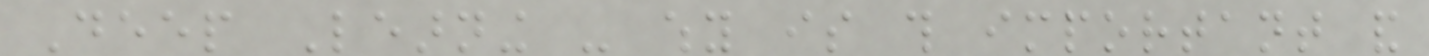Deep Learning - why is this important and
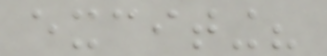exciting?
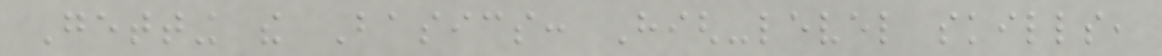Getting the Basics: High-level skills,
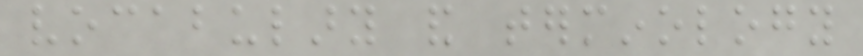vocabulary and terminology
